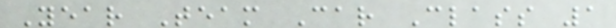Year Team Car Class 1
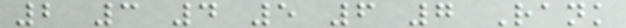2 3 4 5 6 7 Rank
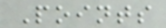Points
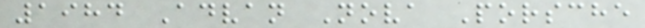1984 Advan Nova Porsche
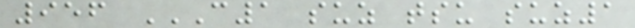956 C1 SUZ TSU SUZ1
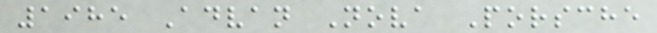1985 Advan Nova Porsche
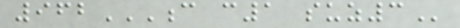962C C1 SUZ3
